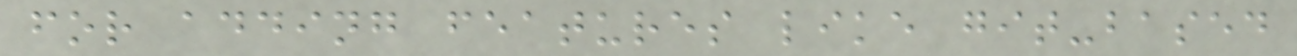for adding features like git-based
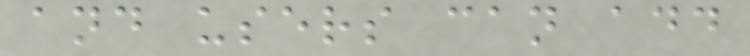and users can add
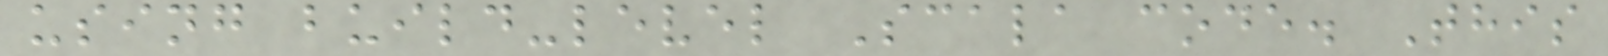using build-level Scala code. This
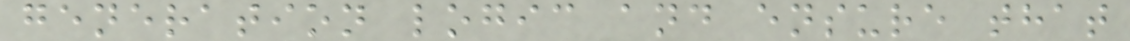generation logic and ensure that
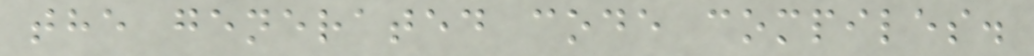the generated code compiles.
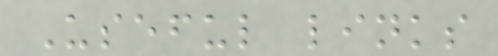Useful links
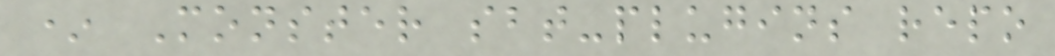* Monster sbt-plugins repo
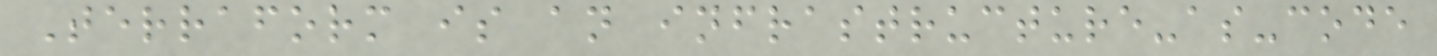Terraform is an infrastructure-as-code
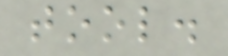tool.
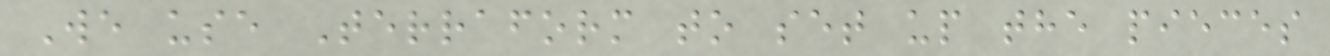We use Terraform to set up the pieces
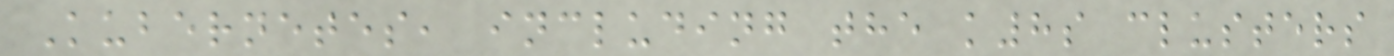Kubernetes, including the k8s clusters
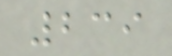239
